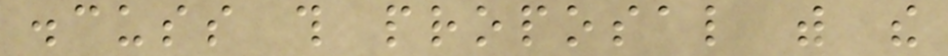discuss this proposal with the
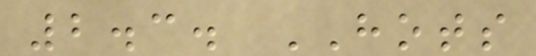2.3. HOTS
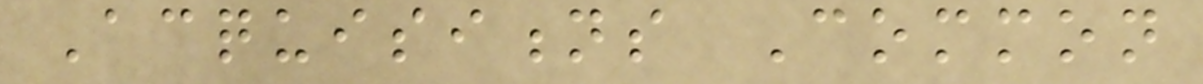Acquisitions Common
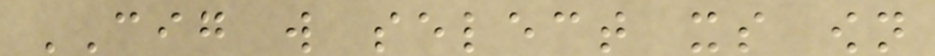CIG will select its own
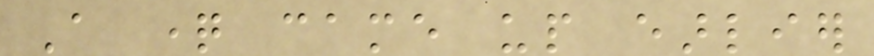A question came up earlier
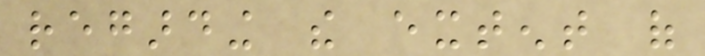regarding the extent of
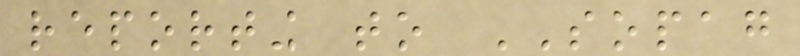reporting to SOPAG
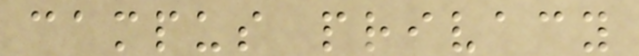campus privacy
